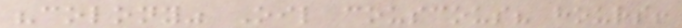"colony" Oil couscous? hours!
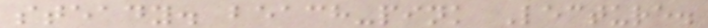steady. beach-pink Lecture.
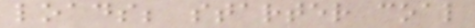loads; starter coal
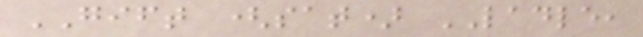GIFT (sat) LADLE,
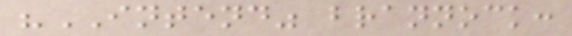"INTEND" brannock:
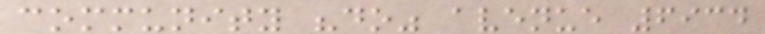community "do" avenue 6934
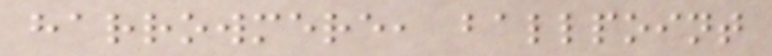harrowmere, ballpoint
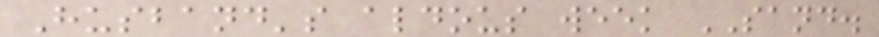Husband's aldous week SAND.
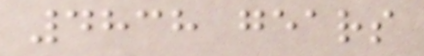4838 gears
